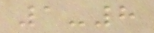1-8
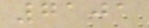7101
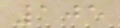105
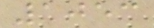1053
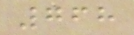768
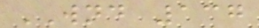WND 137
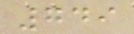749
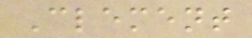Clement
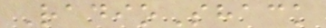RadioShack
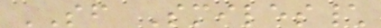SF Smiles\
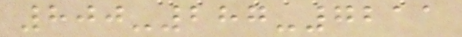800-287-7211
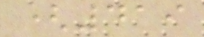(419
